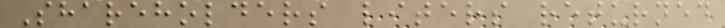Shareholders liters returned
